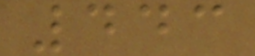443
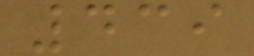439
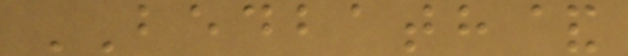BEDBATH&
